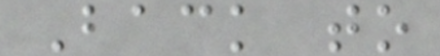Back to
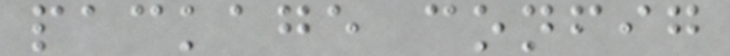package config
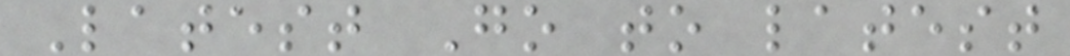Latest Go to latest
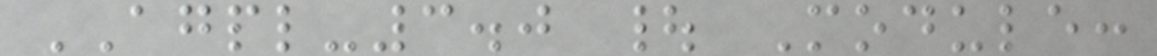AGPL-3.0 | Module:
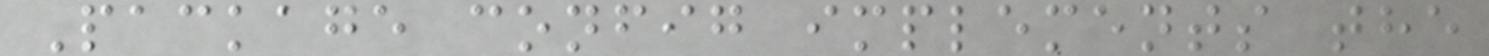Package config implements the
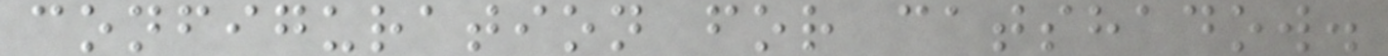configuration for catshadow.
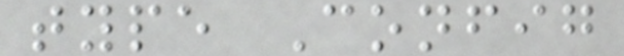type Config
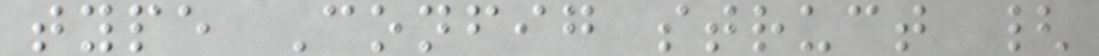type Config struct {
